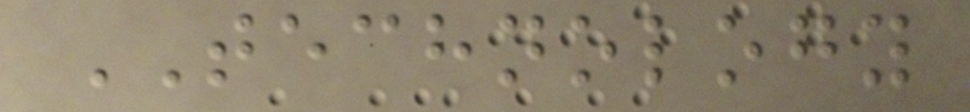TECHNOLOGY
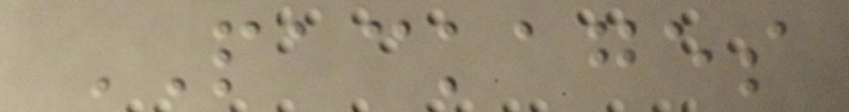PACKAGES
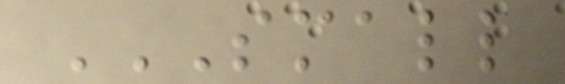SMALL
